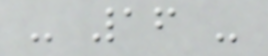- 16 -
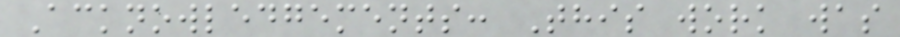Acknowledgements: This work was
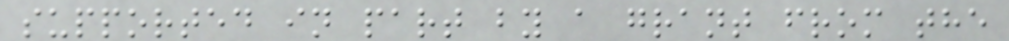supported in part by a grant from the
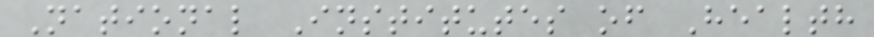National Institutes of Health
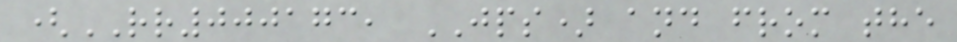(RR000173, JPS) and from the
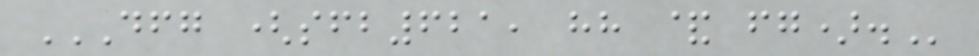DFG (SFB621, HH & FG).
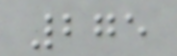275
